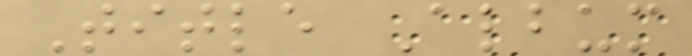Title Album
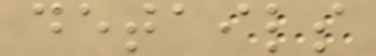details
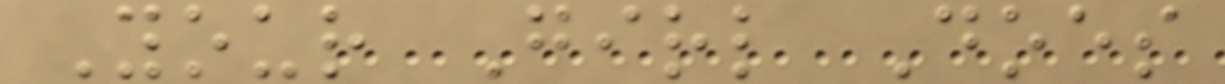Your Girl Does
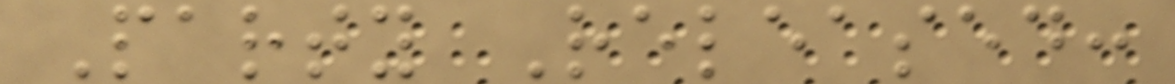Party Released:
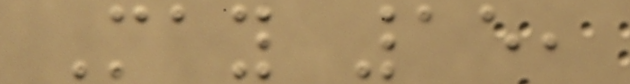May 15,
